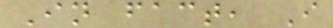In fact, I
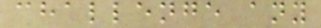challenge any
